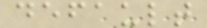default
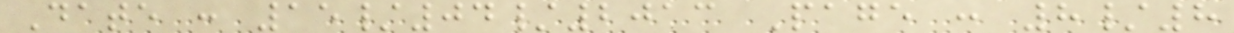Date : 15/04/2013 Page : 8/8
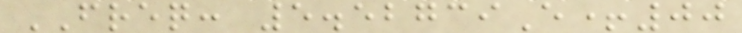FREQ: 5.52739E+00
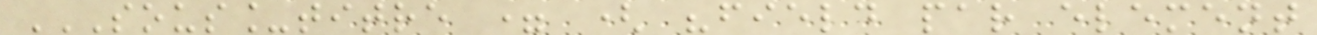SOUS_TITRE = ( "FIELD PAR ELEMENT
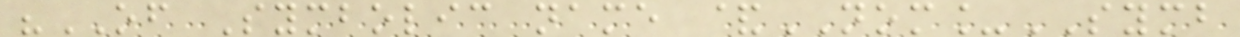"OF Symbolic name &NOM_SYMB
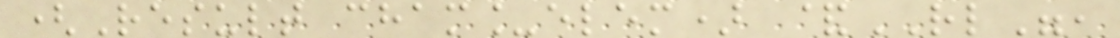(Result cham_elem) &RL",
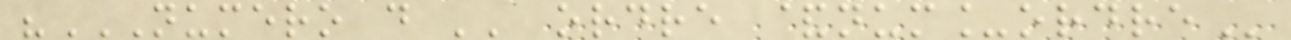"NUMERO D '' ORDRE &NUM_ORDRE
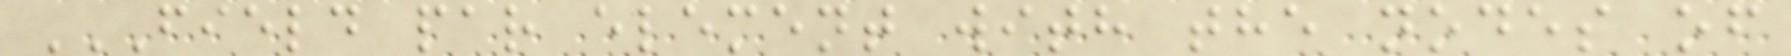FIELD PAR ELEMENT WITH THE NODES OF
